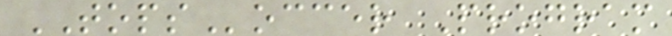TOPSoccer Program
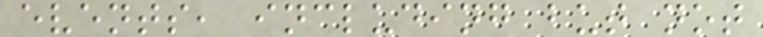events, including but not
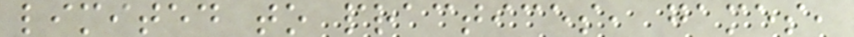limited to practices, games,
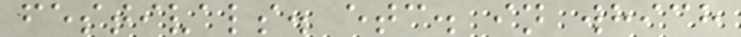festivals. etc. in which
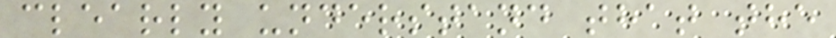clearly understand that the
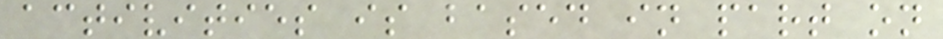activities is based in part on
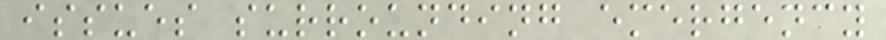issues surrounding emergency
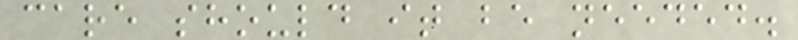care should it be needed.
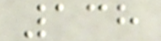138
